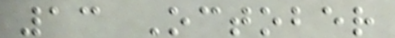13 October
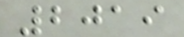2019
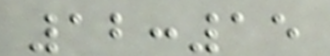12:15
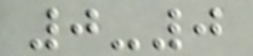0-0
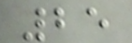25
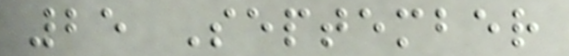25 September
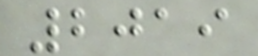2019
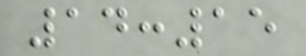14:15
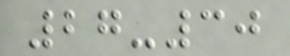27-30
